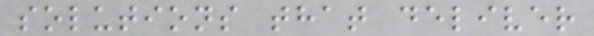solutions that deliver
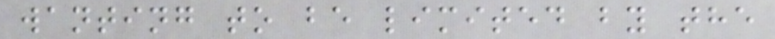wanting to be limited by the
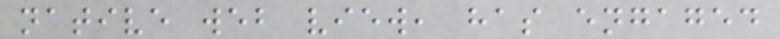native web view, has engaged
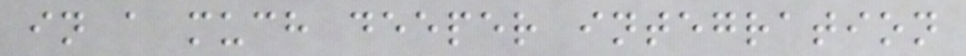in a much deeper integration
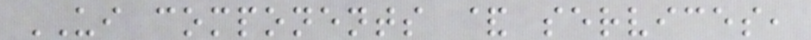UI components & services,
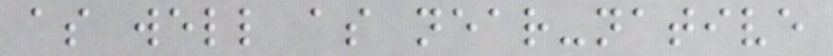as well as near-native
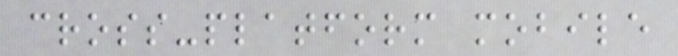cross-platform mobile
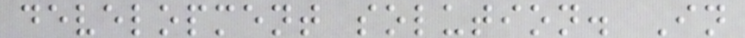development solution. In
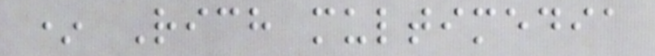* Rich multimedia
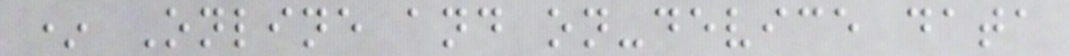* Online and on-device data
